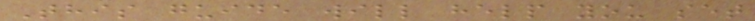This guide will help you set
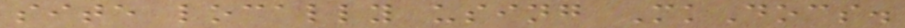site locally using MkDocs.
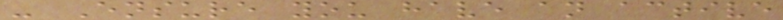- Ensure you have an active
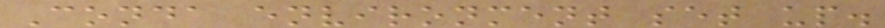Conda environment set up.
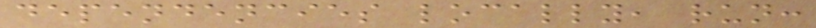dependencies locally, run:
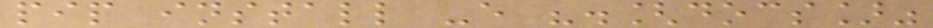pip install -e ".[docs]"
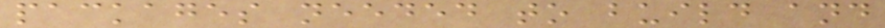packages needed to build and
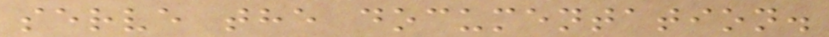serve the documentation.
